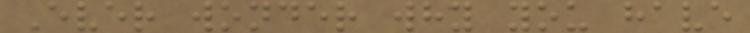Ever wonder why you have
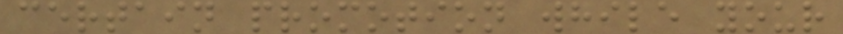certain promotion while your
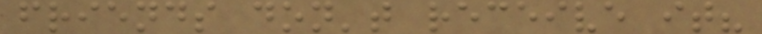friends don't receive it?
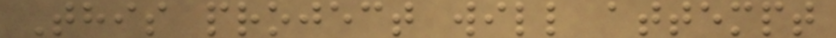This project will attempt
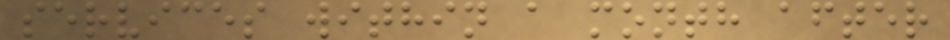services within a month after
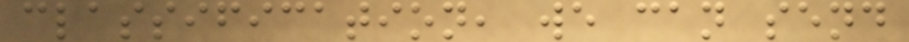classification, we can send
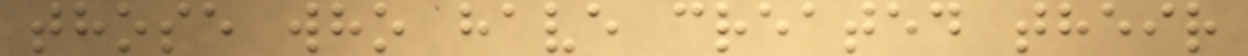those who have created their
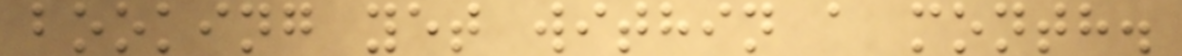booking yet within a month.
